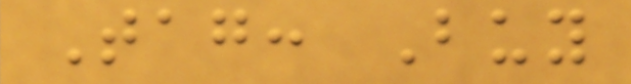Tag: Buy
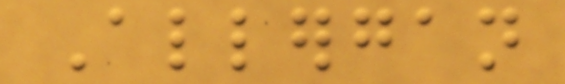Allergan
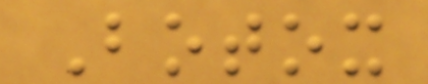Botox
